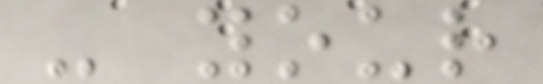- your
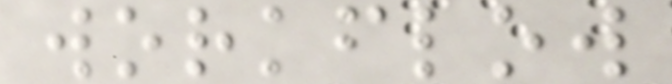workflow
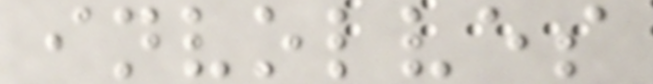involves
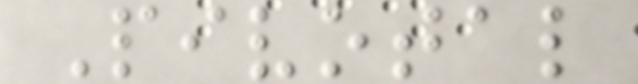Pivotal
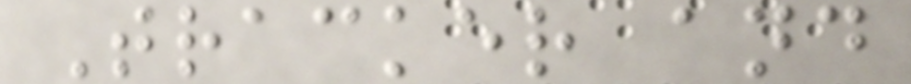Tracker and
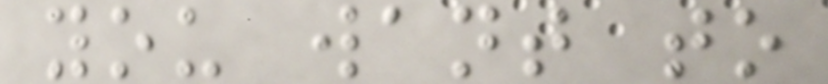you want to
